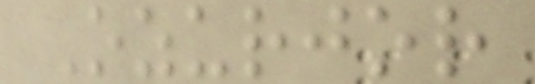Ozurjor
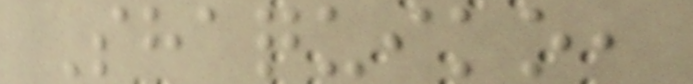Shaquiko,
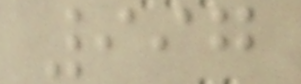997
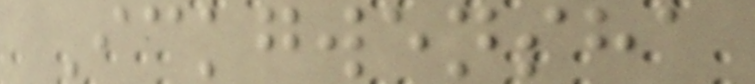Ickgwensha
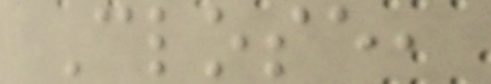Close,
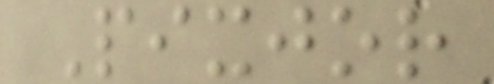Pixjor
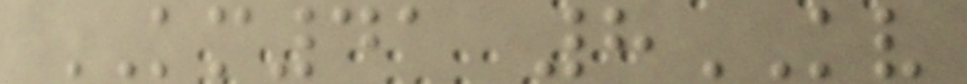KM41 8KV
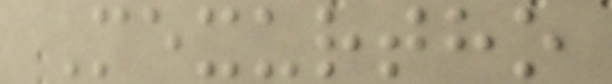Mexurtho
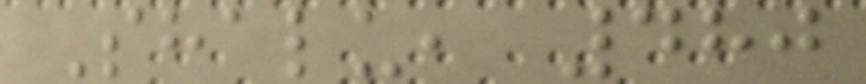Shalu, 480
